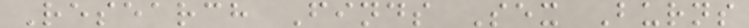Research Finds Sex Burns
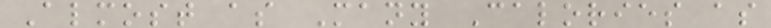Almost as Many Calories as
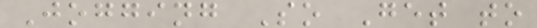Jogging So Get to
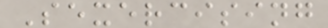Sexercising
